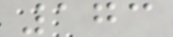173
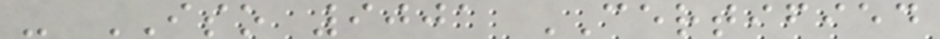- ISO 9001 CERTIFIED
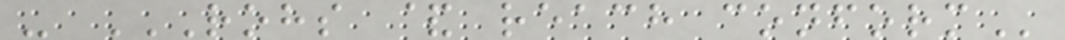- ROHS & REACH CONFORM
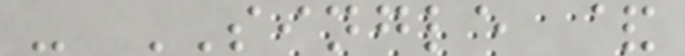- SINGLE &
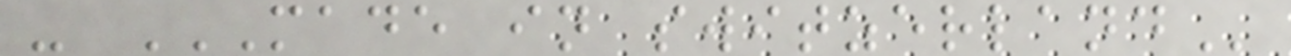- MADE IN SWITZERLAND
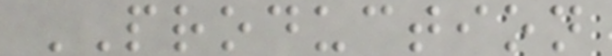PRODUCTION
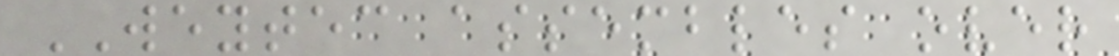WEYTEC assembles over
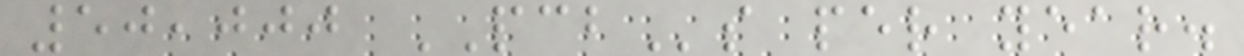50,000 PCBs per year.
